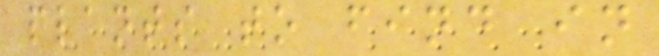plants to find in
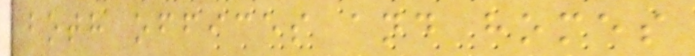both offices and homes
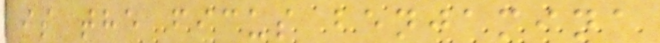is the ficus benjamina
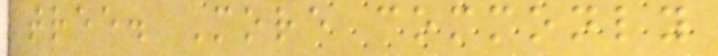tree. More commonly
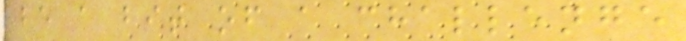be a bit of a challenge
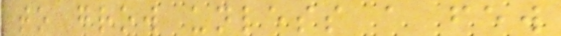to grow unless a few
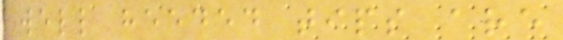well heeded tips are
